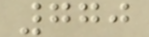770
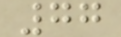77
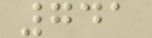741
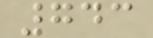743
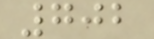702
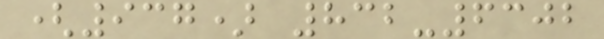(937) 832-6302
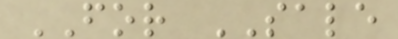FOR SALE
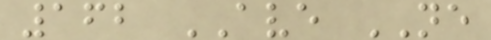162 AVE NE
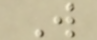W
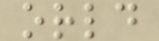orld
